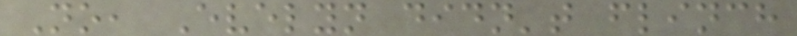No, Evelyn didn't flinch
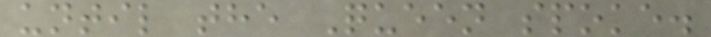until the Queen spoke.
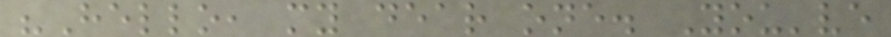"Hello, my dear one. You've
